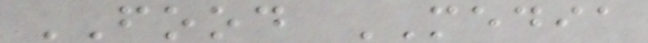FOOD MEDIA
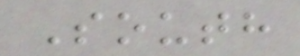South
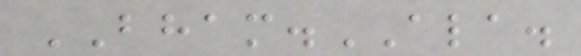BHAM.ALA.
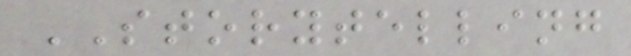STORYTELLING
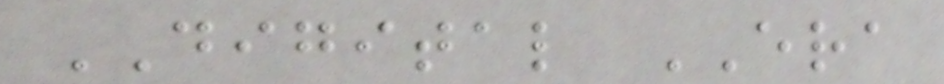DIGITAL ERA
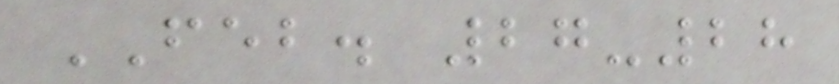FEB. 27-28
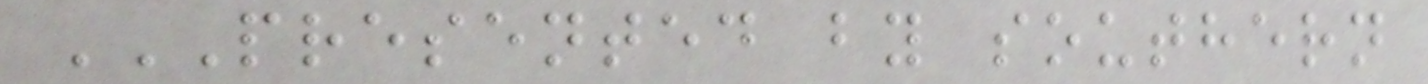PRESENTED BY SOUTHERN
